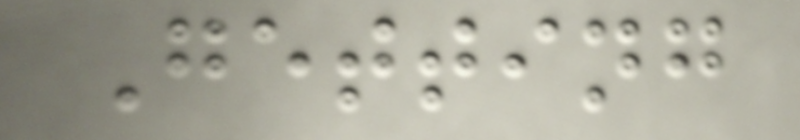Getting
